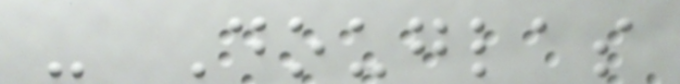- Douglas
